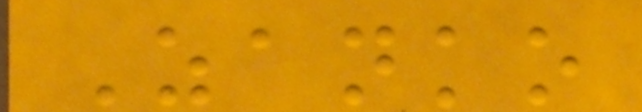Zanko
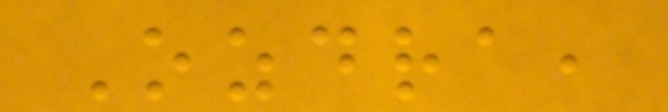Ozdra,
